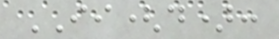II(d):
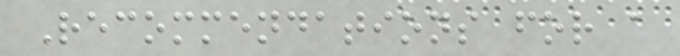Recommendations for a
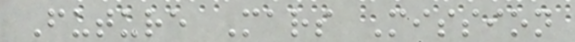Future Mars Mission
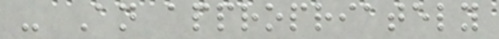- An appropriately
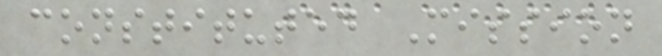constituted Mission
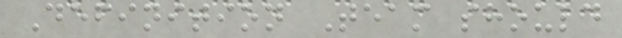Definition Team should
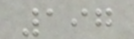197
